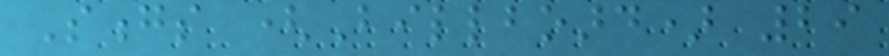Songs (Billboard) 29
